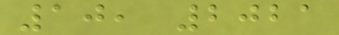10, 2021
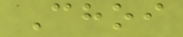Choi
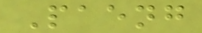Paeng
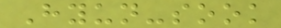Hyun-sook
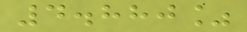4.880%
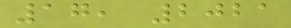17, 2021
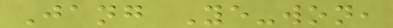Jang Ye-won,
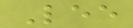Lee
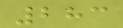283
